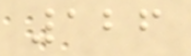126
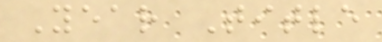Year Title
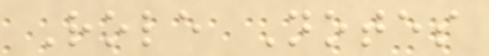Role Notes
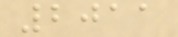2011
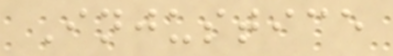Injustice
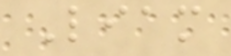Liam
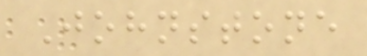Johnstone
